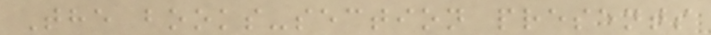The books-section presents
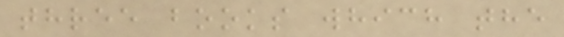three books which the
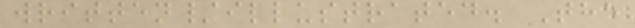written/illustrated. The
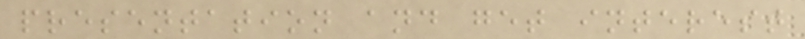presentation and get interest
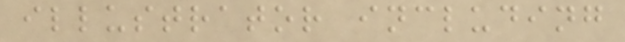illustrator including
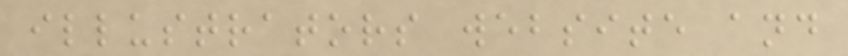illustrators website and
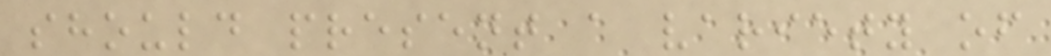should present a variety of
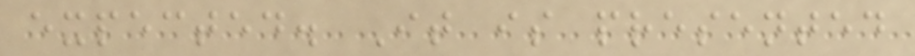expected. It is presented
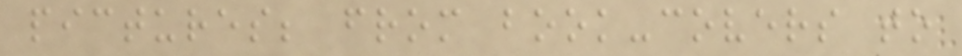pictures; from book-covers to
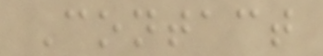Contact
